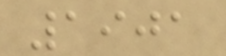1901
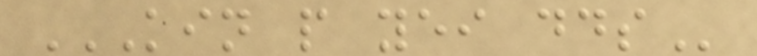KIN P YEI DDS
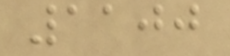1100
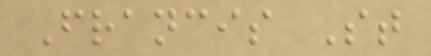Francis St
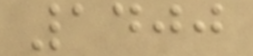1400
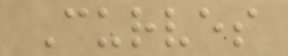Curves
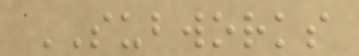SUBWORKS
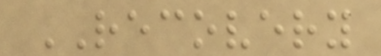RECOVERY
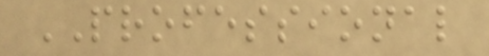PROFESSIONAL
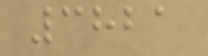3821
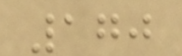170
